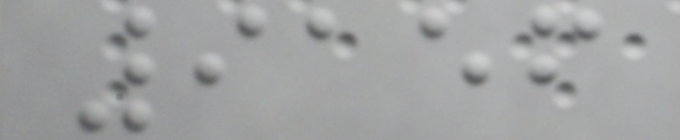9156
